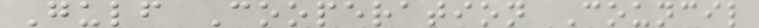Gulf Cooperation Council
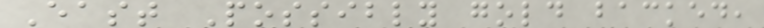East Possibly gold backed,
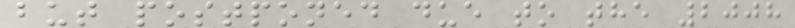but postponed due to the 2008
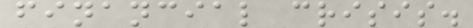financial crisis.
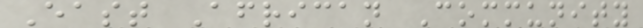East African Community
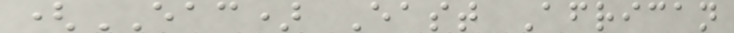(EAC) East African
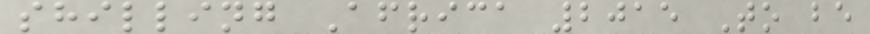shilling Africa 2015 To be
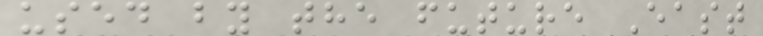used by the future East
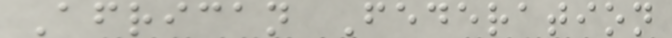African Federation
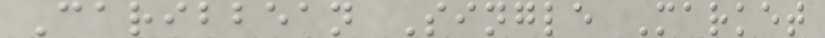Caribbean Single Market
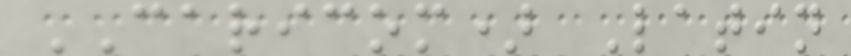CARICOM) Latin
